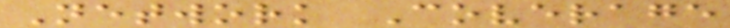Network Coverage
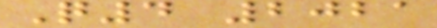Q4 2021
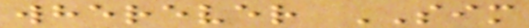wherever SIM
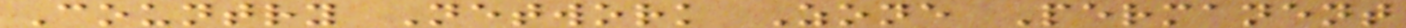Country Network Zone Permanent
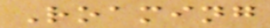Roaming
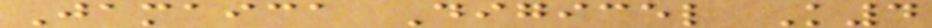Jamaica Digicel K4
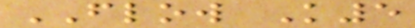FLOW K5
